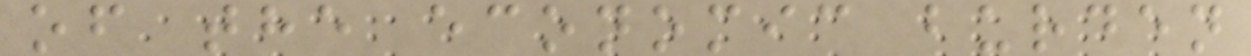of the economic burden
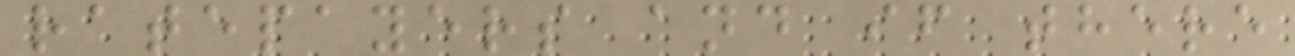ratepayers and if there
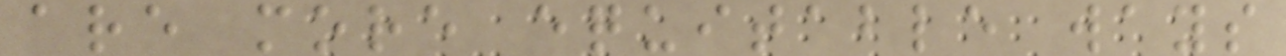are more equitable ways
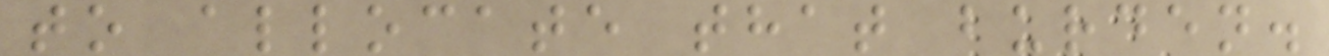to allocate that burden.
